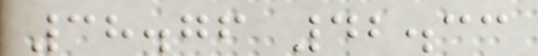38.76 42.33
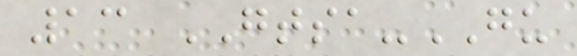13 GTSA-GU
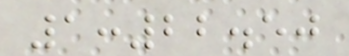1:22.50
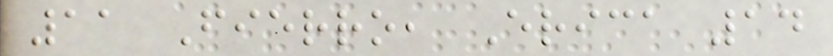11 Fierro, Erica 14
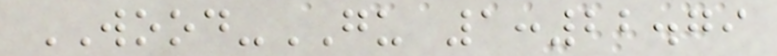WOOD-GU 1:22.79
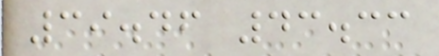39.46 43.33
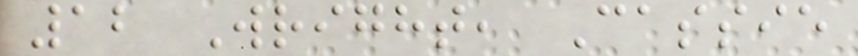12 Wright, Cassie
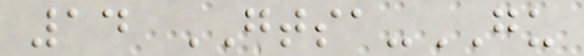14 GTSA-GU
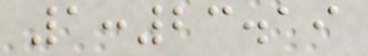1:23.19
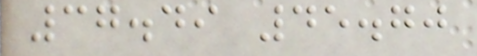37.49 45.70
